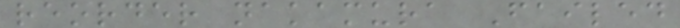reorder nakamura Failed
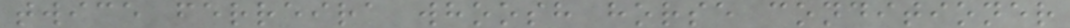twice ferreira whoosh horse conditioner
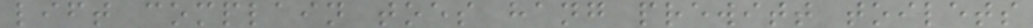lift complain toes hang prewitt toilets
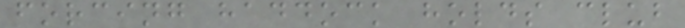forcing haddock holds club
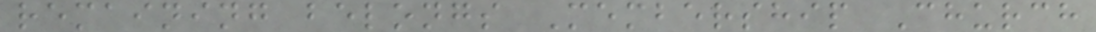remaining belongs Membership Church
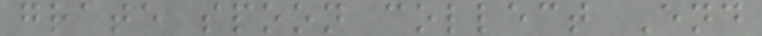grate spoon collect End
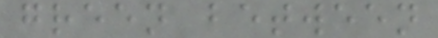green between
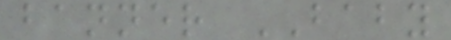banner BABY
